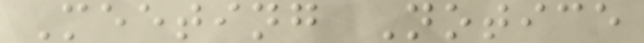Meeting Notice
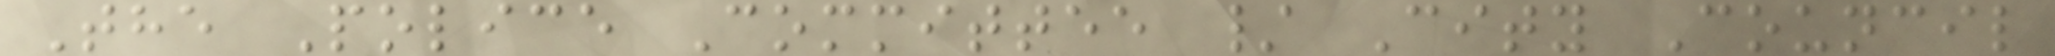The Police Committee / City Council
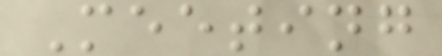Meeting
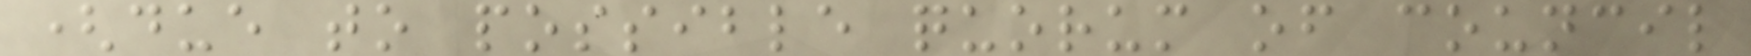(due to possible quorum of council
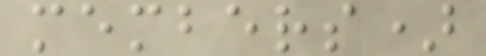members)
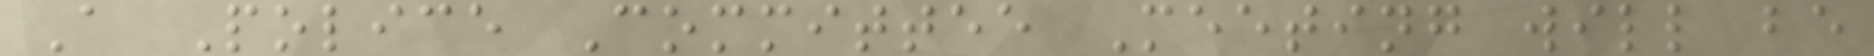A Police Committee Meeting will be
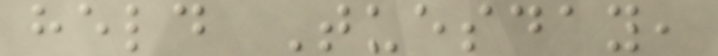held Tuesday,
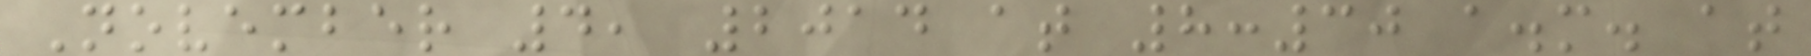November 4, 2014 at 8:30 a.m. at
